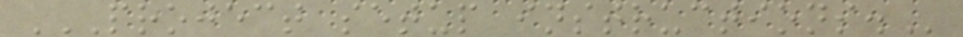PROJECT SETUP INSTRUCTIONS.
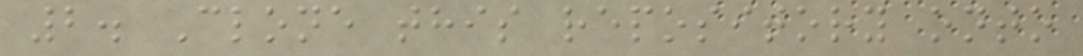2. Clone this repository onto
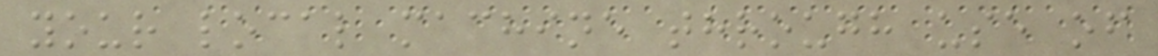your local machine through use of
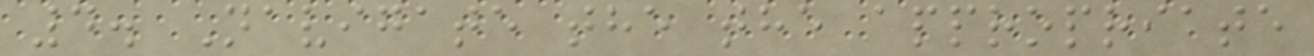4. Navigate the the appropriate
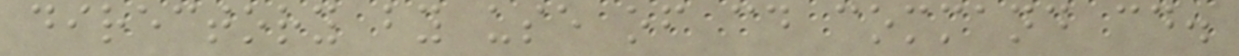directory by use of cd command cd.
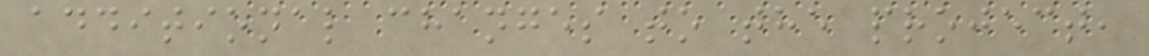additional changes to the project,
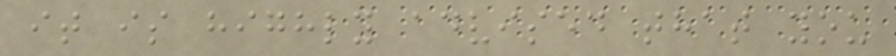it is highly advised that you
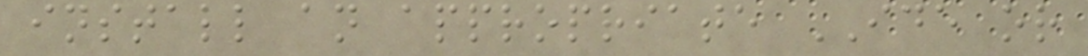install an appropriate IDE or
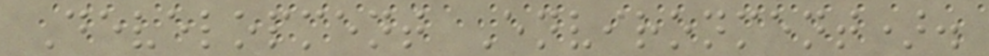Development Environment).
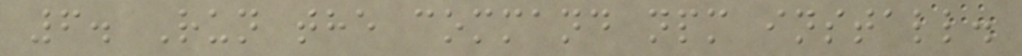6. Run the command npm install.
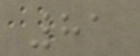81
